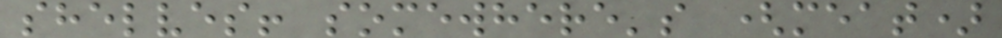shelves! somewhere's (meat)
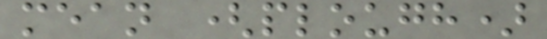mean (plough)
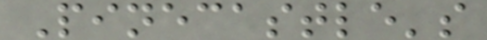Pinecastle's
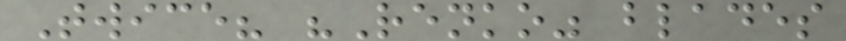Twice? "Renko" blades
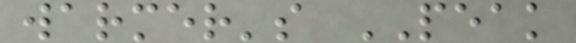warmer's PEAK
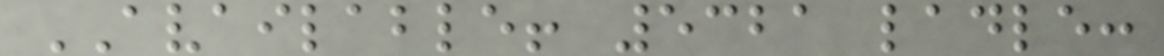AVAILABLE! 5321 ladle:
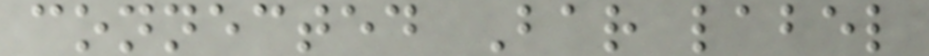connected Bar label
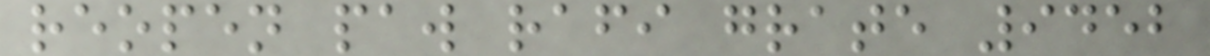reopen paw rafi grate 9452
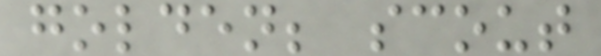golden; scout
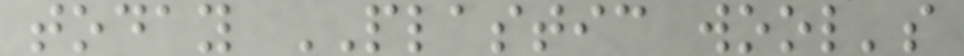today PLASTIC wool's
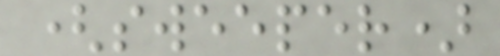(sweeper)
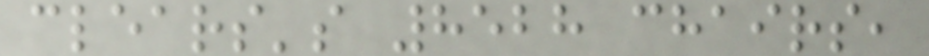clears's 8528 chairs,
